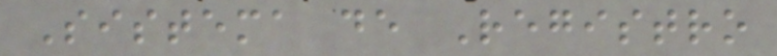Sistema de Registro
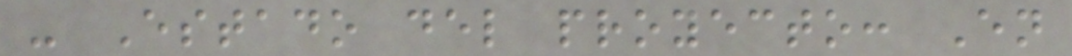- Estado del proyecto: En
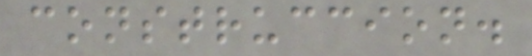construccion.
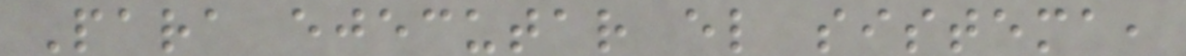Para ejecutar el sistema,
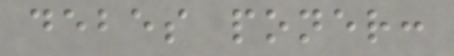debes poner:
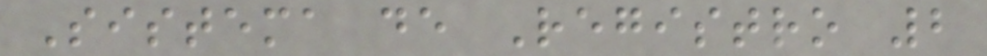Sistema de Registro 2
